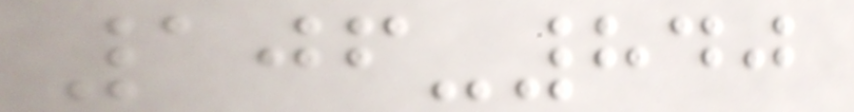106-840
